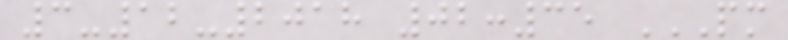3-12-2018 02:35 PM
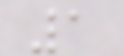1
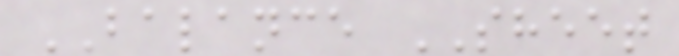BALANCE SHEET
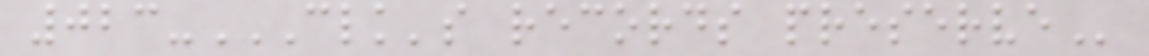023-CLK'S RECORDS PRESERVE
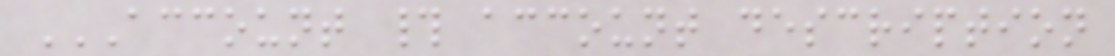ACCOUNT # ACCOUNT DESCRIPTION
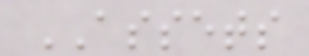ASSETS
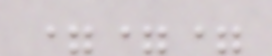===
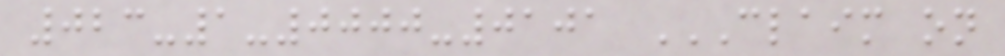023-1-0000-0101 CLAIM ON
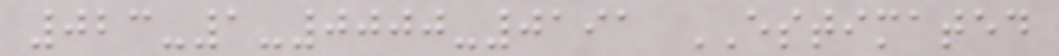023-1-0000-0191 ESTIMATED
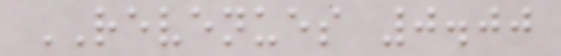REVENUES 0.00
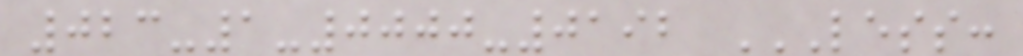023-1-0000-0192 LESS:
